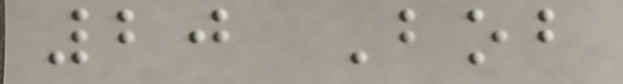20 Bob
